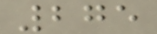275
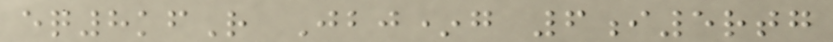eq8kfR Jbj*g 6i5rtg
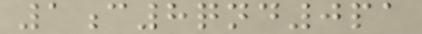1c8qnd0pa
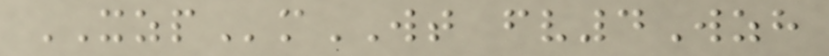XZPmWT fv4Wzh
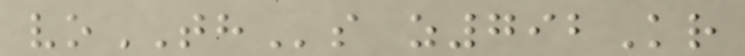voTHs z792Kr
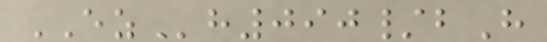EZh090/bH
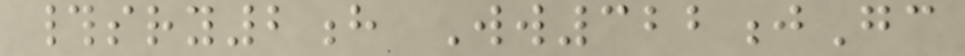#sry2h Ww322jGc
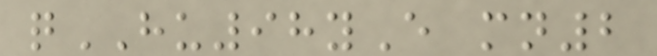qHU98yE mn2
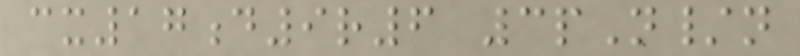cx17d9r6 3pN/n
